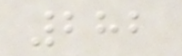282
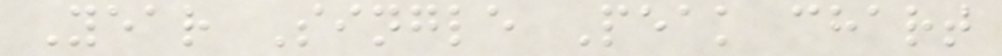Year Single Peak chart
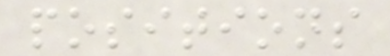positions
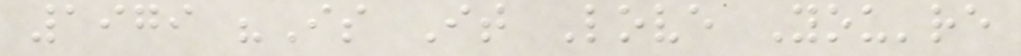1979 "Is It Love You're
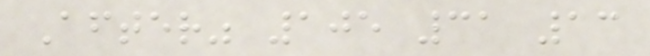After" 105 31 13
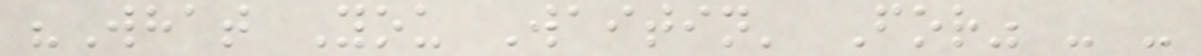"What You Waitin' For" - -
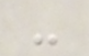-
